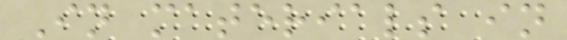In materials in
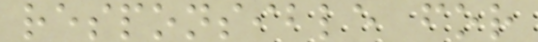responsible for
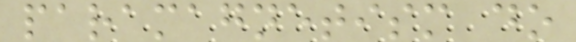paramagnetism do
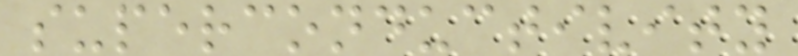superconductivity
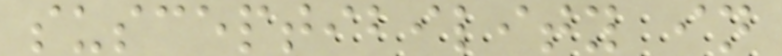susceptibility in
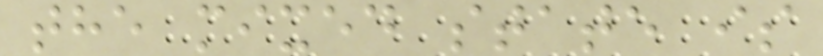the mixed state is
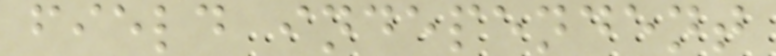field independent
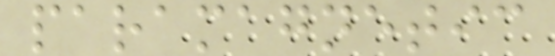paramagnetic
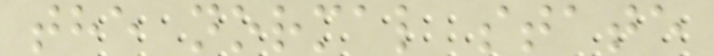the normal state
